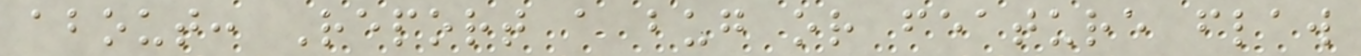about: Report a bug or feature flaw
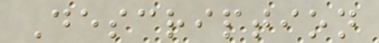Description
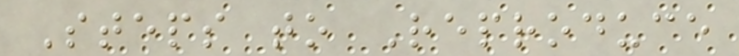Steps to Reproduce
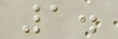1.
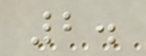2.
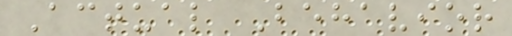Actual Behavior
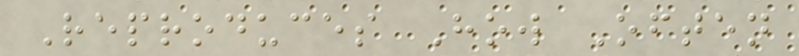Reproduces How Often
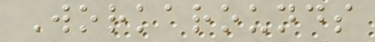Workarounds
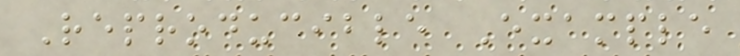Reproducible Example
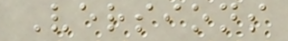Versions
